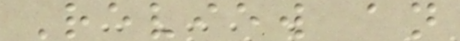Review an
